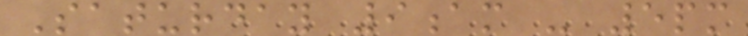Saturday 9am - 5pm
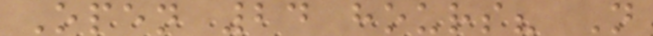Open 24 hours? N
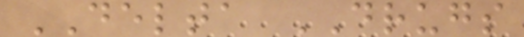DELTA DRUGS
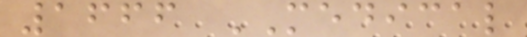1666 MEDICAL
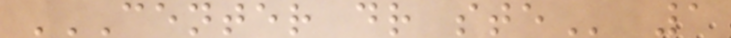CENTER DR STE 1
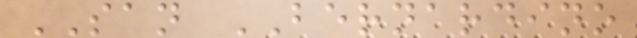SAN BERNARDINO
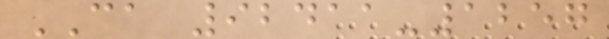CA 92411-1257
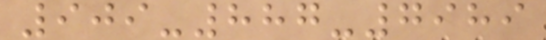909-887-7989
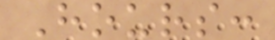Hours:
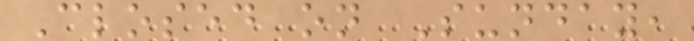Closed on Sunday,
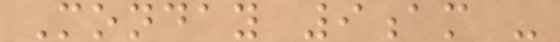Monday 9am -
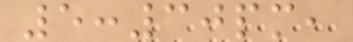5:30pm,
